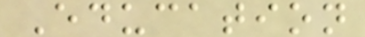Education
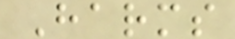Harms
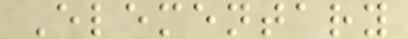Elementary
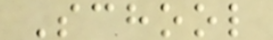School
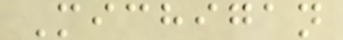Michigan
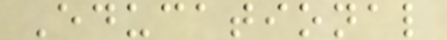Educational
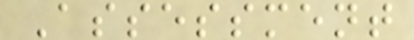Assessment
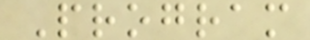Program
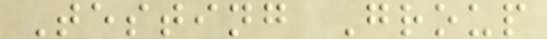Testing Group
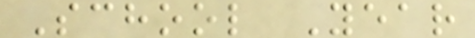School Year
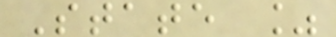State %
